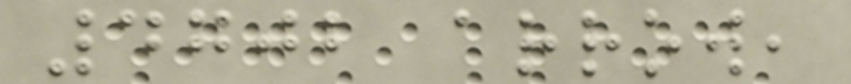4702 arrow,
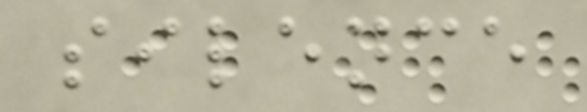silence
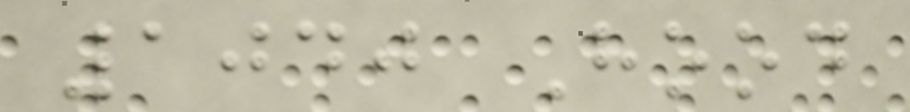1040 Hood
